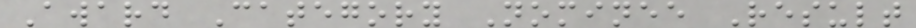Award Category Nominee Result
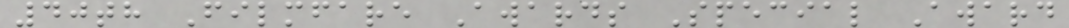40th Filmfare Awards Special Award
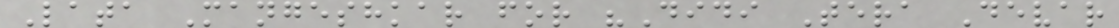Lata Mangeshkar for "Didi Tera Devar
